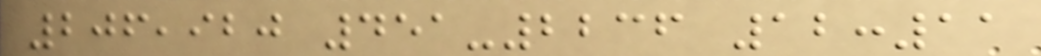206,920 451-2236 12:11
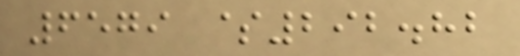6579 $292.82
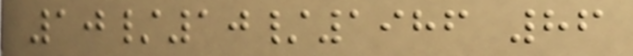10/10/1986 86
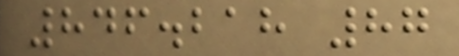846.218 87
